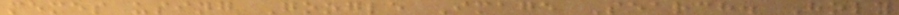memes using Google Image Search. Holy
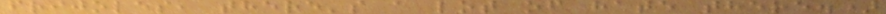frijoles, there's a lot of hate there.)
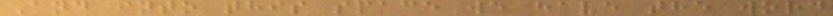And into this space we have the word
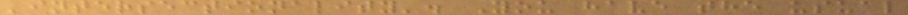'intersectionality'. You have the usual
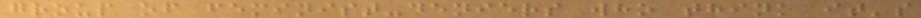group of feminist-deniers who think it's
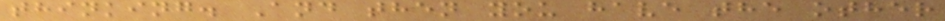thinking. And then you have the other
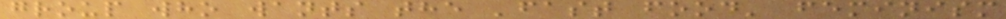group who wants the 'fast food' feminism
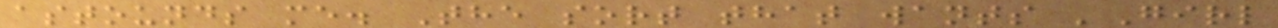astounds me. The sort that wants 'Girl
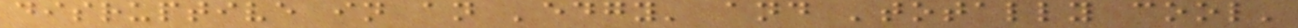disruptive in an 'edgy' and 'totally cool'
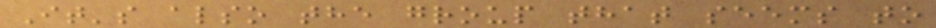It's also the group that seems to
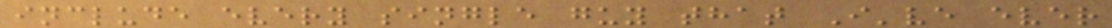include every single guy that I've ever
